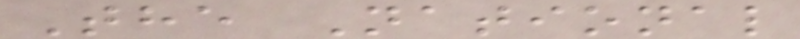The National
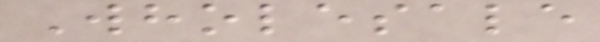Wholesale
